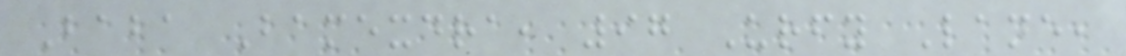Baba Bamexdra, 97 Urfy Lane,
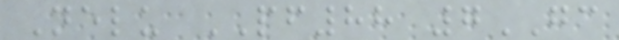Nelu PF88 7GC
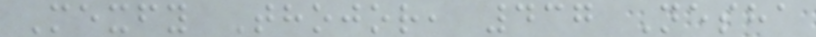Mexfy Thojor, 437 Nesha
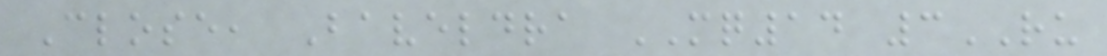Close, Baveldra MQ14 3RU
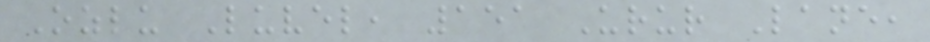Ozlu Luvel, 151 Urur Lane,
